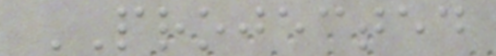PROJECTED
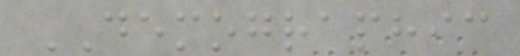DEMOGRAPHIC
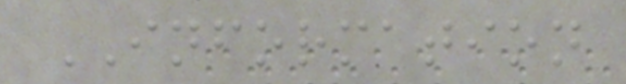INFORMATION
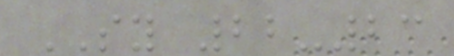SY 22-23
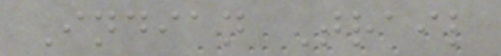Indian Trail
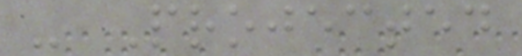- Projected
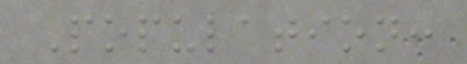Population:
